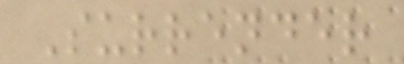Surrender
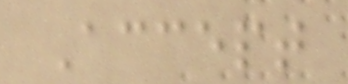Accept
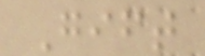Gift
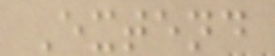Extend
